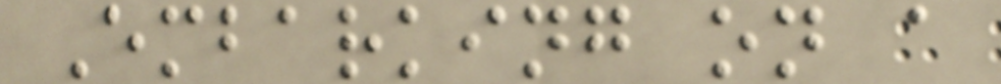Embarking on a
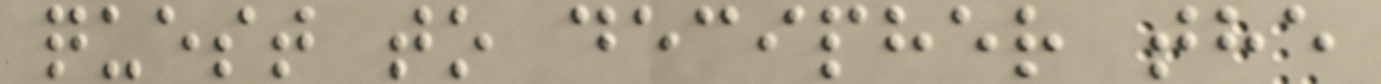quest to decipher the
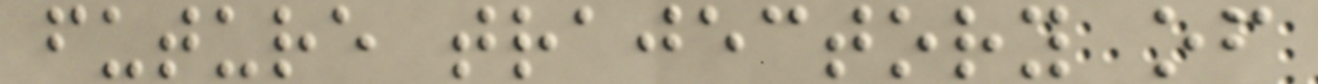future trajectory of
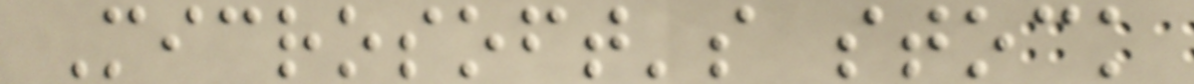Microsoft's stock
